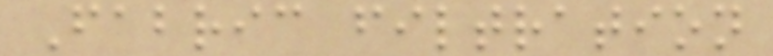Fabric filtration
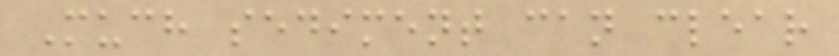Much sediment can clear
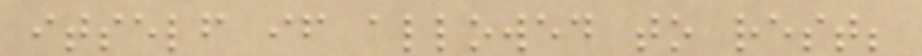itself if allowed to rest;
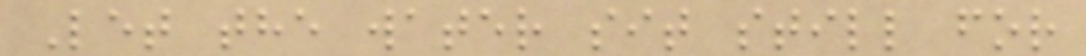Let the water sit still for
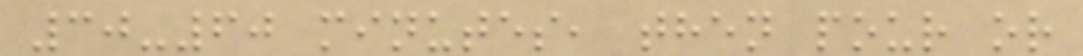30-60 minutes, then pour or
